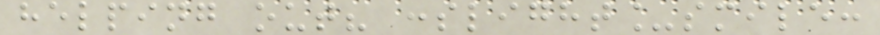helping out? :slight_smile:
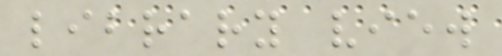library view
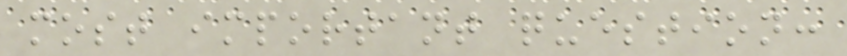most important question:
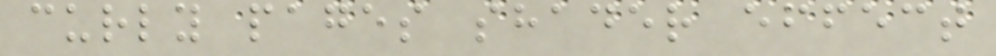curly pages shader effect
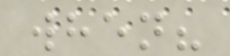when?
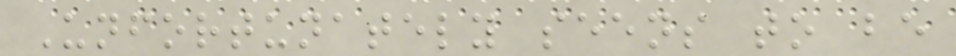Unfortunately seens to be
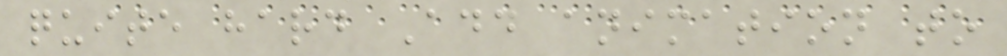quite hard Add animation to
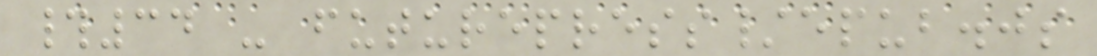#34 - futurepress/epub.js
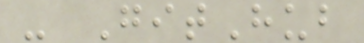- GitHub
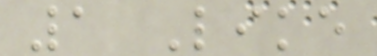1 Like
